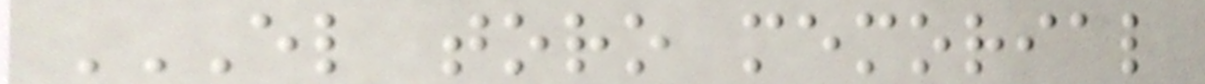EL TORO MEMORIAL
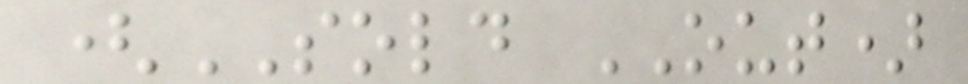(SOLD OUT)
